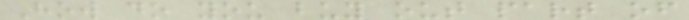How do you buy out part of
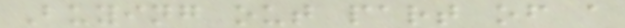Buying out part of a
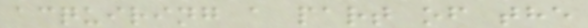acquiring a part of the
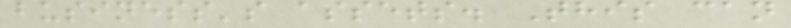business's assets. This can
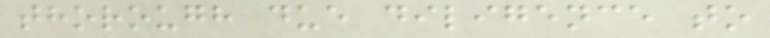thorough due diligence to
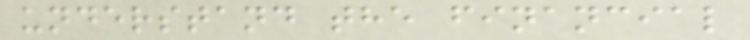understand the financial
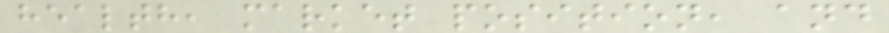health, market position, and
